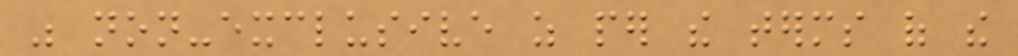was non-exclusive as per the terms of the
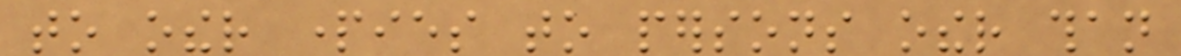to other parties to persons other than
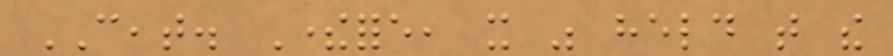CEAT. Therefore, it was held that the
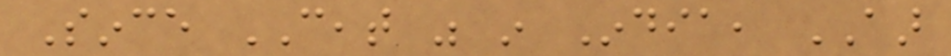Since CEAT was in India, AAR
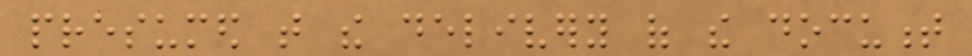presumed that the delivery of the document
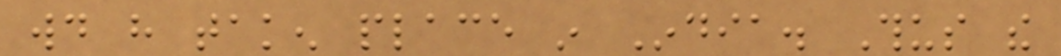would have taken place in India. Thus the
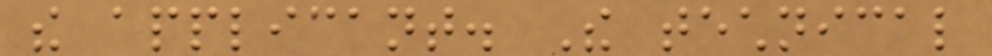the applicant. The technical
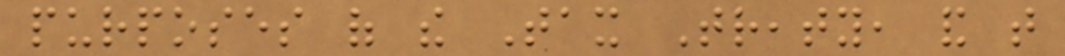purposes of the Tax Treaty, and that
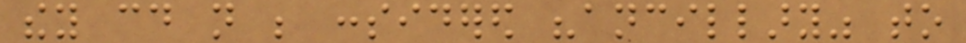they could not be considered "ancillary" to
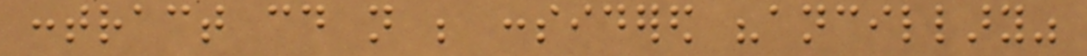contract could not be considered "ancillary"
